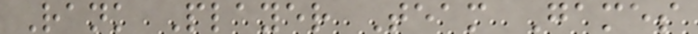Rank Player Team Games
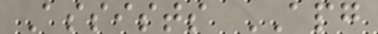Assists APG
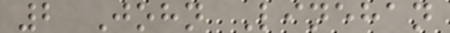2 John Linehan
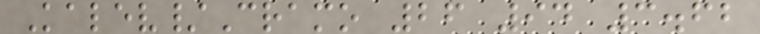Kalev/Cramo 26 94 3.62
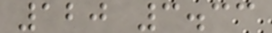120 3.33
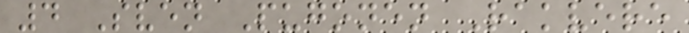4 Sven Pugonen Rakvere
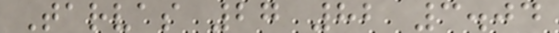Tarvas 27 82 3.04
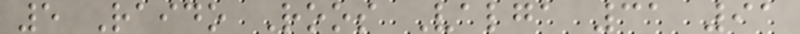5 Raido Roos Valga 31 91
